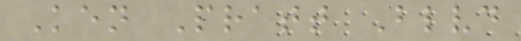Ken Pratt Blvd
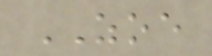ZOE
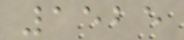1525
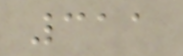311
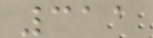311
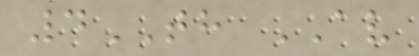4TH AV
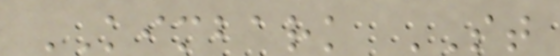KIMBARK ST
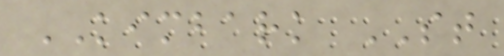KIMBARK ST
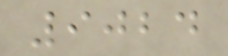9024
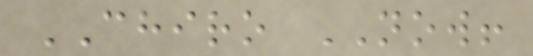CHIRO NOW!
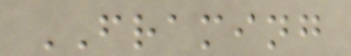FRAMING
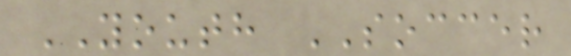YOUTH SOCCER
